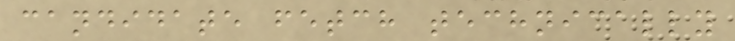candidate fetch technically
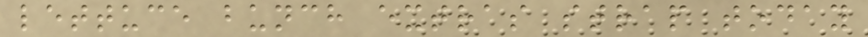lettuce bunch extras strap today
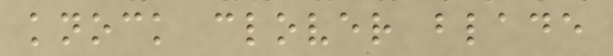knock clover blade
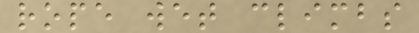rope wet climbs
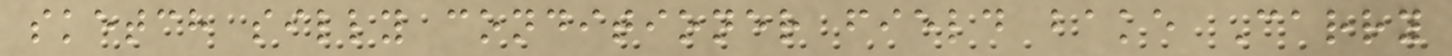sketch silly conditioner field bake Carry
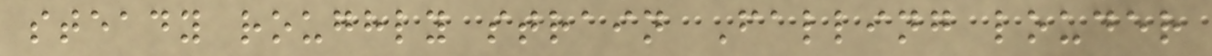steady roughly strain Falling louder
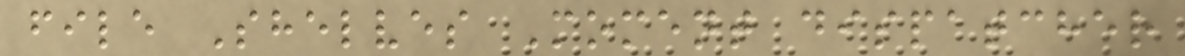file Shelves Moment dispatcher
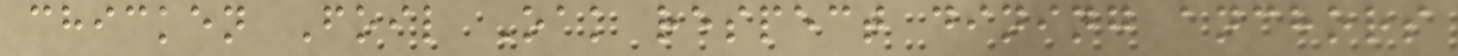chicken Foil Oak respect dining anchors
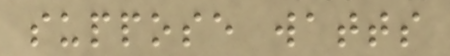suppose watts
